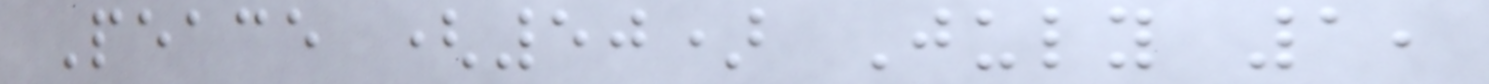Peace (50) July 1,
